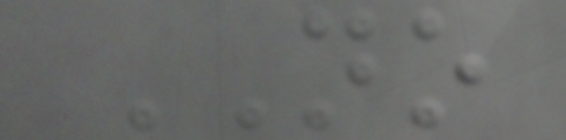NO
